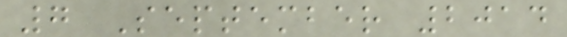7 September 2014
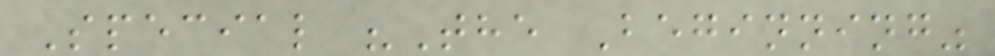Special "The Beginning"
